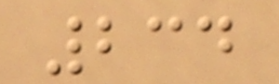234
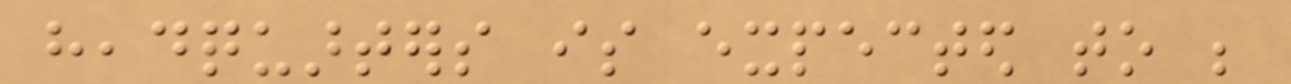headquarters is expected to be
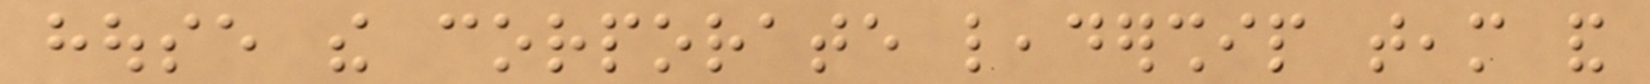house the corporate leadership team and
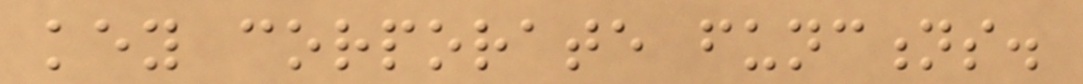key corporate functions.
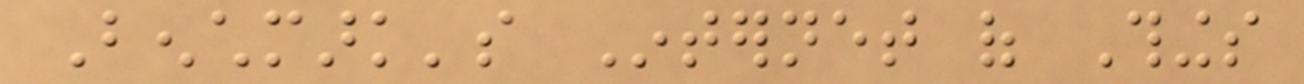Benchmark's Internet of Things
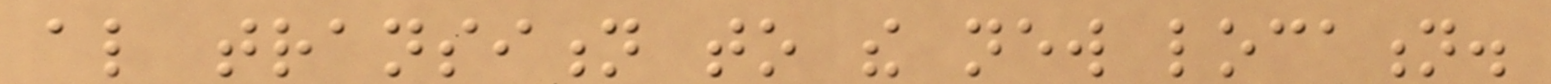also transition to the new location.
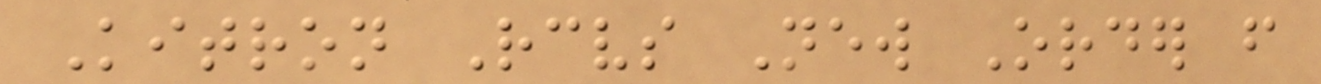Kitron Receives New Order from
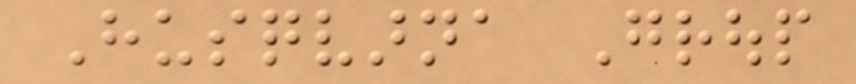Husqvarna Group
